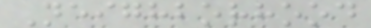Neighborhood
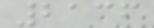2136
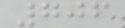706
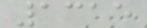1315
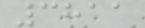3811
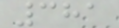381
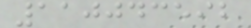110043592
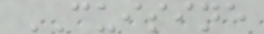CUISINE
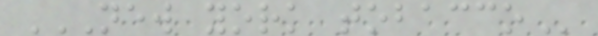NEW YORK TOBACCO
